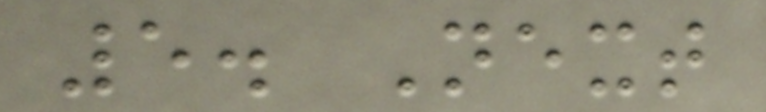5. Next
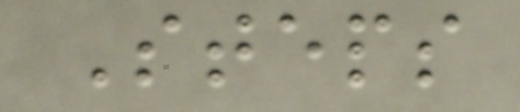Steps
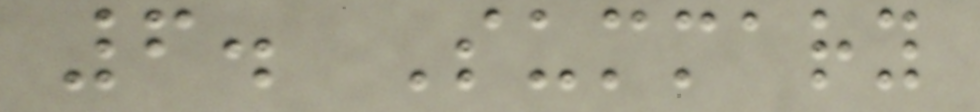6. Summary
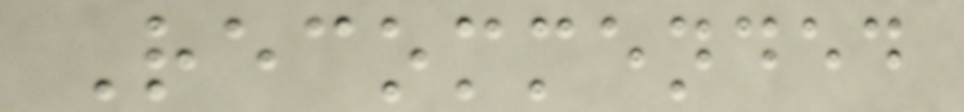Recommended
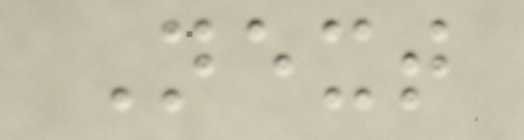Next
